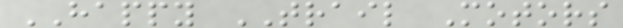HAPPY TRAIL Motors
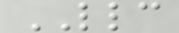LLC
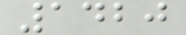1420
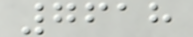7618
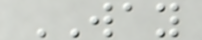WAY
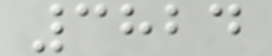3824
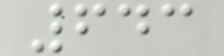643
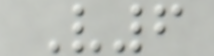V6
